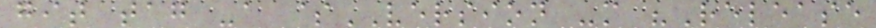git tag -a $VERSION -m "Release
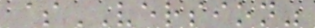$VERSION"
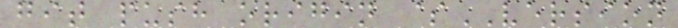git push origin $VERSION
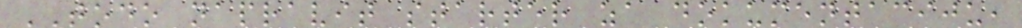TODO napravit starter za dokumentaciju,
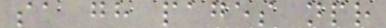sa gh pages npr
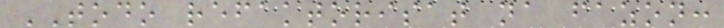TODO refaktorisat na fazon:
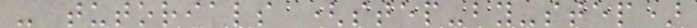- tutorials (step-by-step)
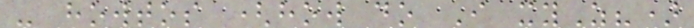- howtos (how do I xyZ?)
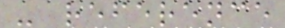- reference
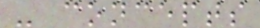- concepts
